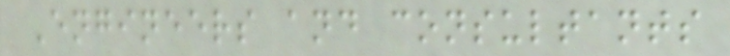Engineers and consultants
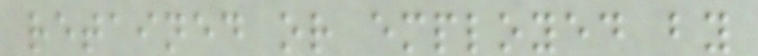retained or employed by
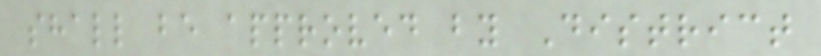shall be approved by District
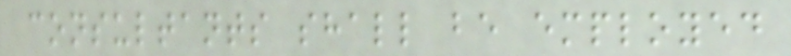consultants shall be employed
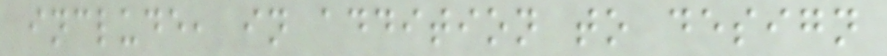include, in addition to design
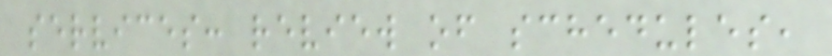services: review of schedules,
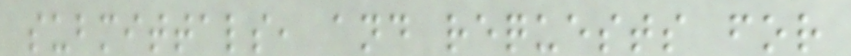submittals, and requests for
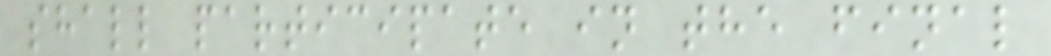shall participate in the final
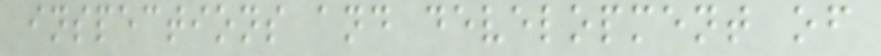inspections and development of
